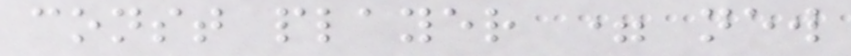const player = new
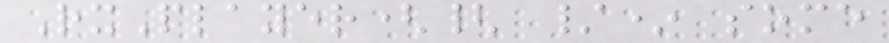RxPlayer({ /* some
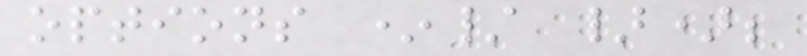options */ });
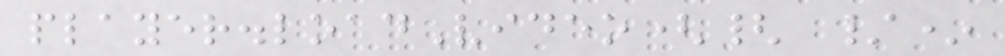player.loadVideo({ /*
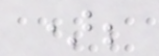);
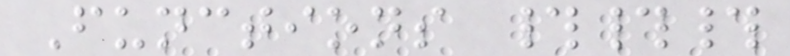Functions ###
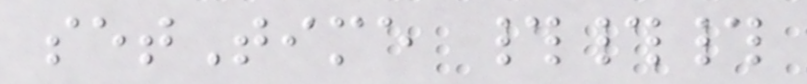setTime ###
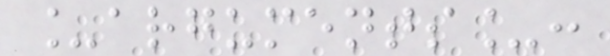_arguments_:
